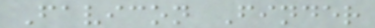Favicon Finder
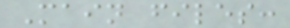Main files:
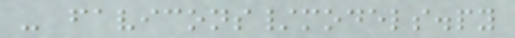- favicons/models.py
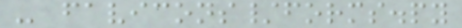- favicons/forms.py
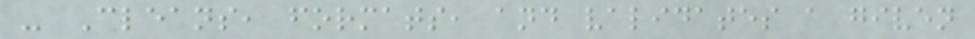- Cleans, formats, and validates a given
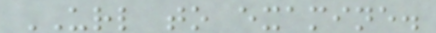URL to examine.
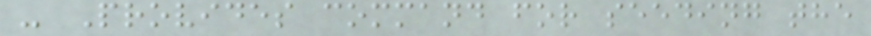- Provides command for seeding the
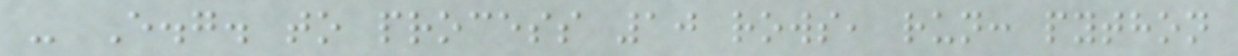- E.g. to process 10 rows, run: python
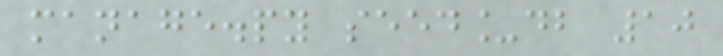manage.py seed_db 10
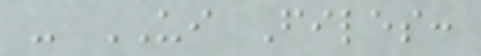- UI Files:
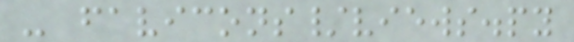- favicons/views.py
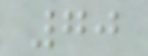70
